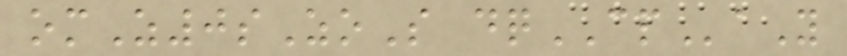omZ0sZoS dqCPaY
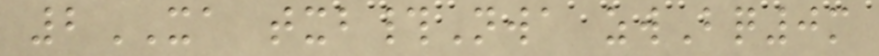2XA txb#Nwa zwBq0m
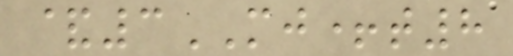&3MJ+t8
